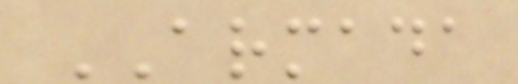ARMADA
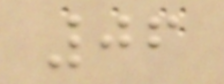06
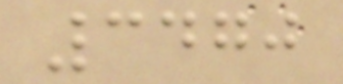3470
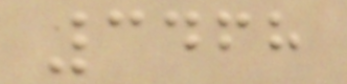3468
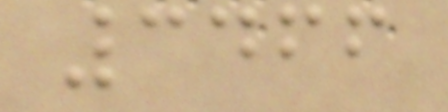3466
